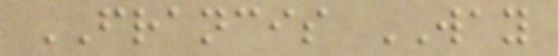FRANCIS WAY
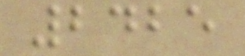2425
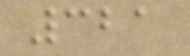321
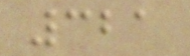321
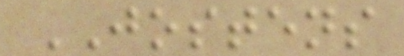JOSTENS
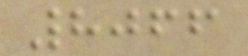8066
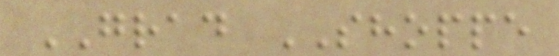GRAD SHOPPE
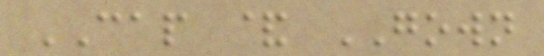CAP & GOWN
